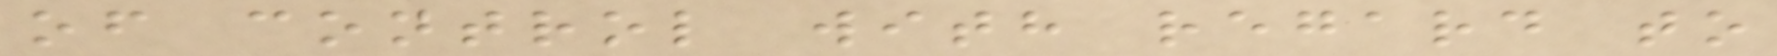of control with regard to
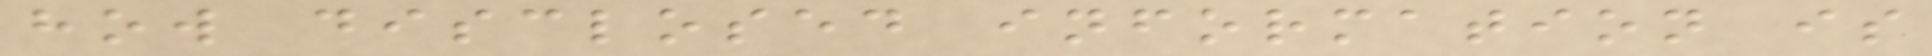how disclosed information is
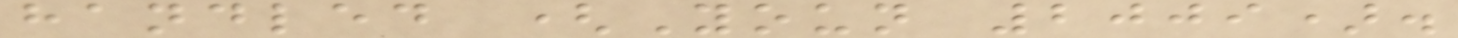handled (Youn 2009).
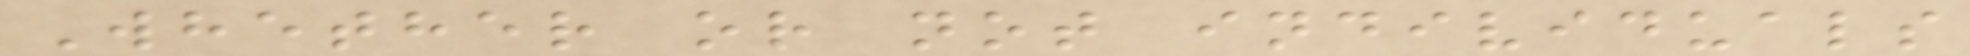Whether or not individuals
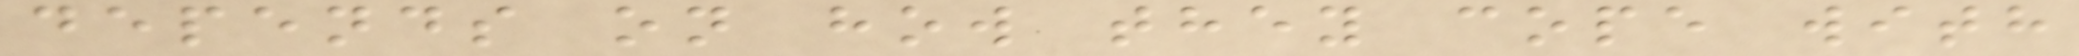depends on how they cope with
